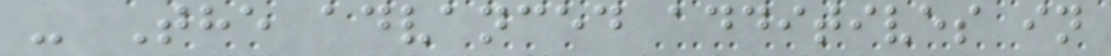- The advanced additives in
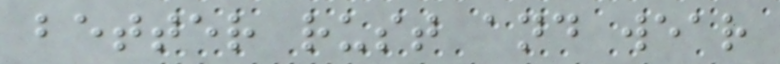better rust and wear
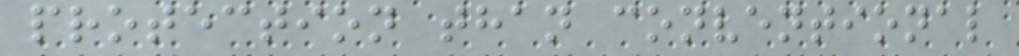protection than conventional
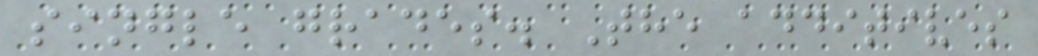single grades. The additives
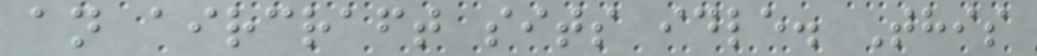an aircraft sits idle. This
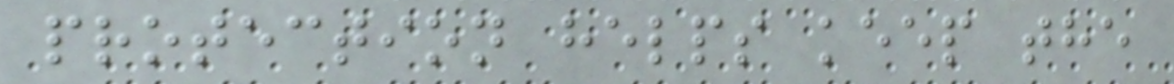protection helps keep the
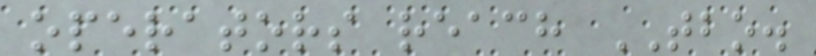operators reach TBO.
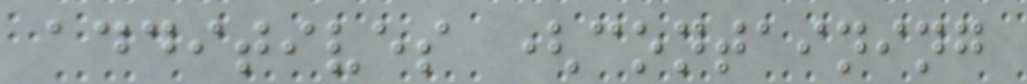additives (containing
